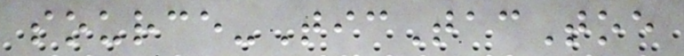source-TicTacToe
